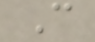C
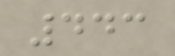443
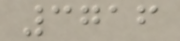3716
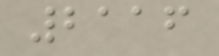2116
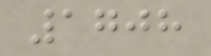1708
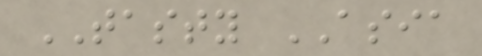TASTY ASIA
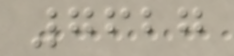7627
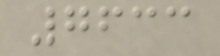7633
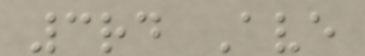3rd Ave
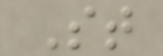St
